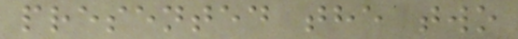presented the two
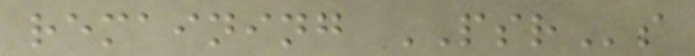remaining PSRs
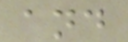and
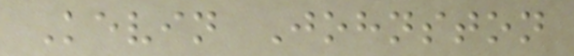Kevin Johnston
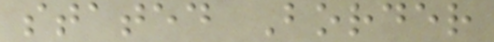stated Border
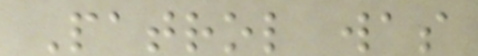Patrol was
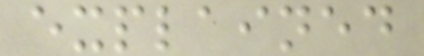explained
